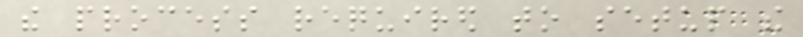the process required to setup the
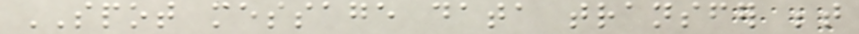SPOT message data transfer between
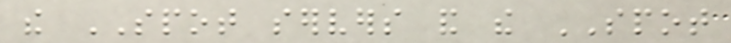the SPOT servers and the SPOT
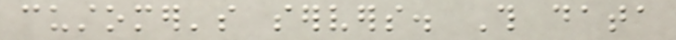customer's servers. This data
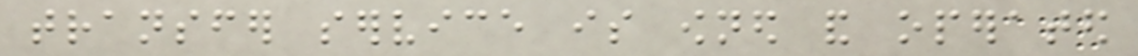transfer service is owned and operated
